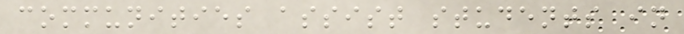communities assist students in
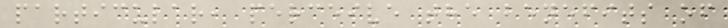particular, perceive the benefits of
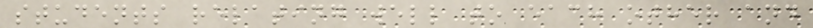students relating well to each other and
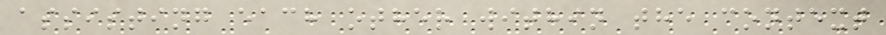assisting each other within the context
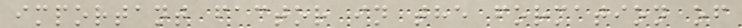important factor in the formation of
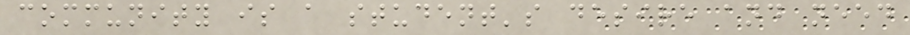community is a student's desire and need
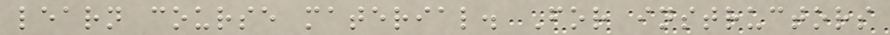learn course material. For instructors
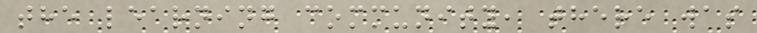the learning community, there was
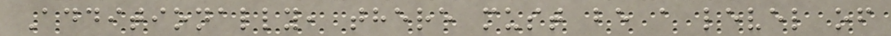Additionally, there must be a level of
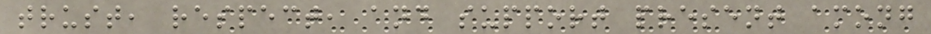trust, respect, and support present among
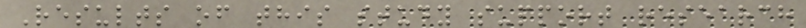Results of this study support research
